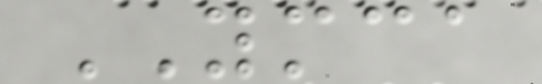YMCA
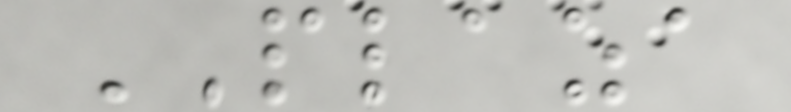PLAZA
